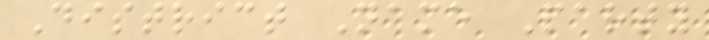District Name Party
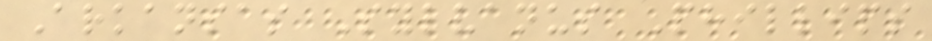Arkansas Sylvanus Phillips
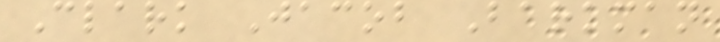Clark Jacob Barkman
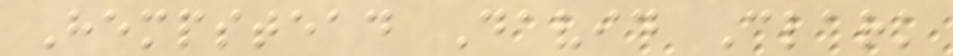Hempstead David Clark
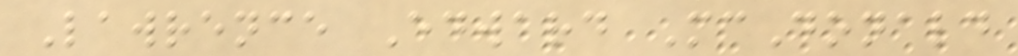Lawrence Edward McDonald
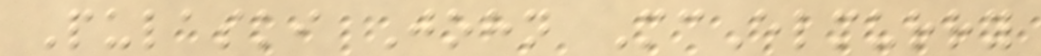Pulaski John McElmurry
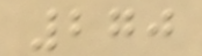270
